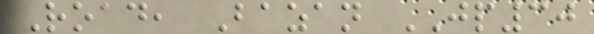Road, Bazan JP30
